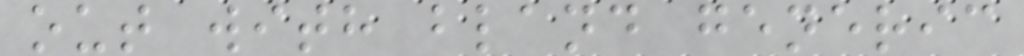out with bland generic
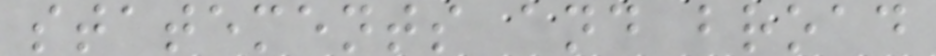statements and broad
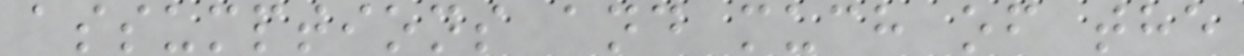assumptions and much of the
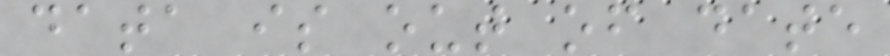data is out of date
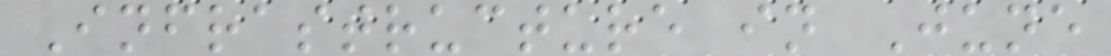Infrastructure in June
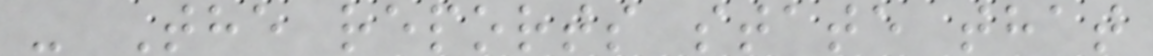- The reports state that
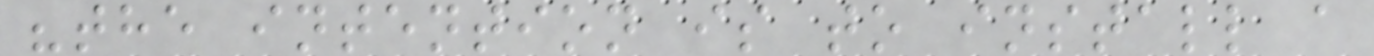"the intention is to install a
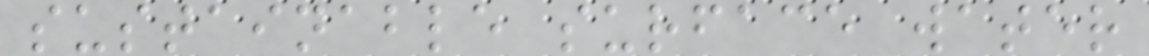sustainable surface water
